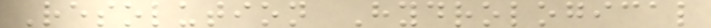Resolution Hydrological
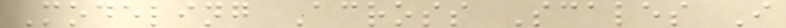Modeling Across Scales I
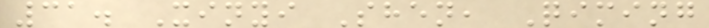31. Xinyi Shen, Qiming
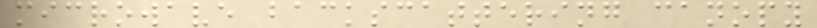microwave backscattering canopy
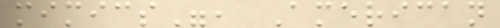mimics", American
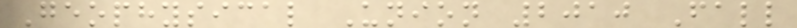Geophysical Union 2010 Fall
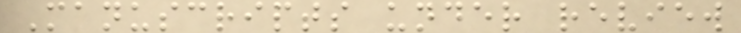Manuscripts under review
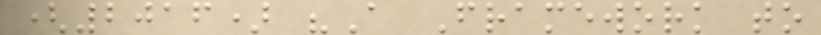(2016) "A Framework to
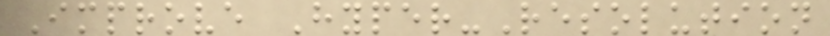Improve Hyper-Resolution
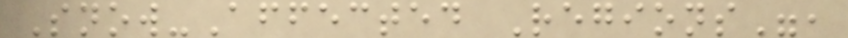Snow-Affected Regions",
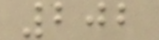202
